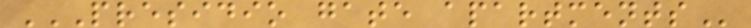PRESIDIO GATE APARTMENTS
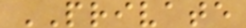PRIVATE
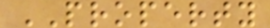PROPERTY
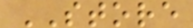STORE
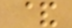&
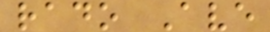rado Ave
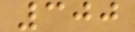300
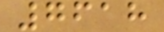7618
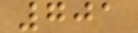701
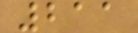211
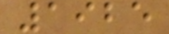1925
